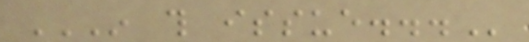IN THIS ISSUE...
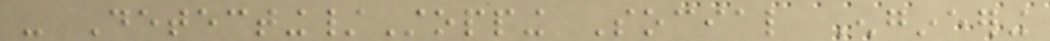- Detecting/Stopping Social Engineering
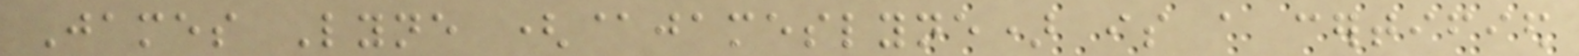James Lyne (@jameslyne) is a certified
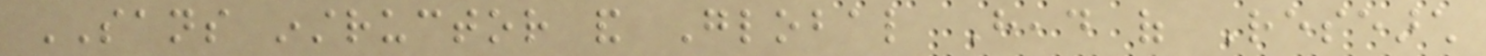SANS instructor and Global Head of Research
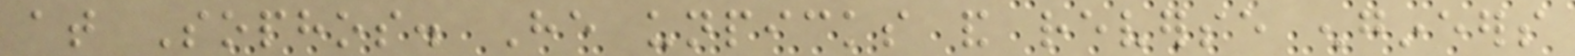at Sophos. He unpicks and reverse engineers
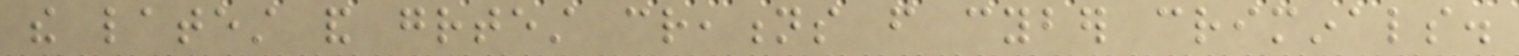the latest and greatest creations from cyber criminals.
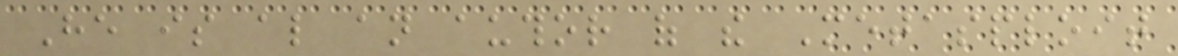He is also an author of the Metasploit
